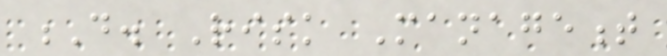D. Risk Management
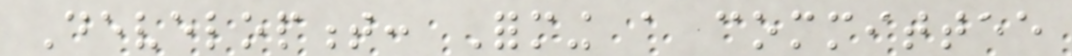Development: Forming a committee
